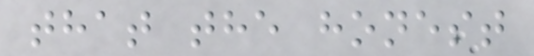that the honest
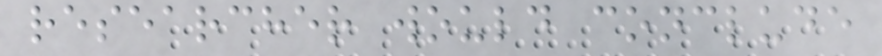researcher would conclude
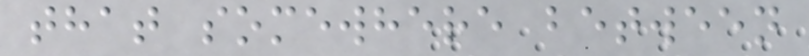that somewhere between
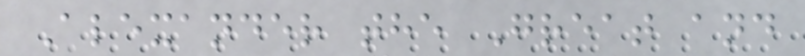Alexander the Great and
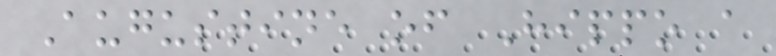Augustine of Hippo a
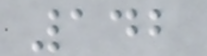142
